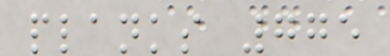planks 775
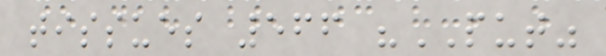tissues 566 "PUT"
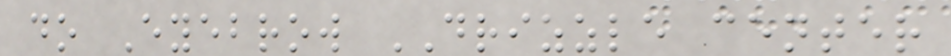do Eyebrow DRIZZLE center
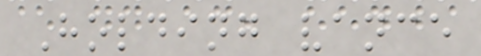Holding vance
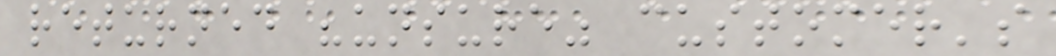returned "unsure" customer's
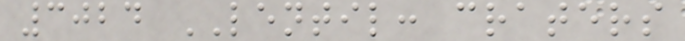3024 LENTIL: craters
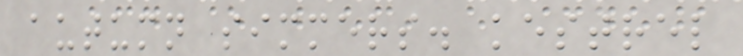autumn simmers. kestrel
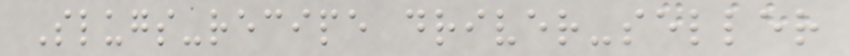Slugs-recipe driver-seller
